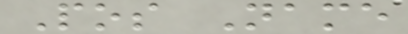Pos Name
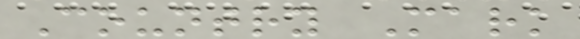Country Mark
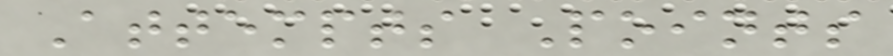Attempts Points
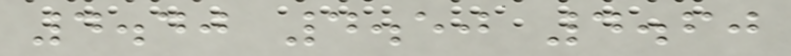4.40 4.50 4.60
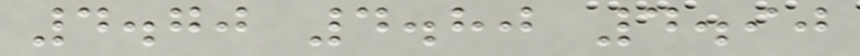4.70 4.80 4.90
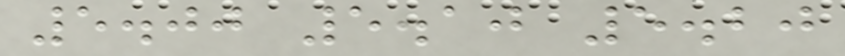5.00 5.10 5.20
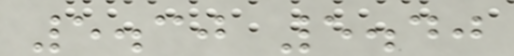5.30 5.40
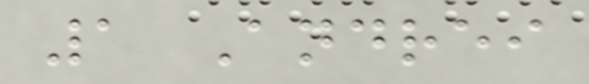1 Andrei
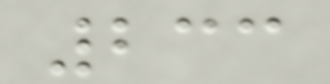233
